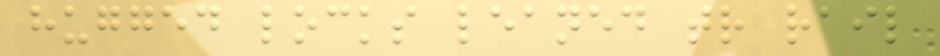hugged locks leaned tr rail
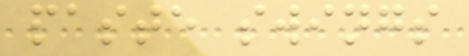paste swings
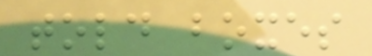told boxes
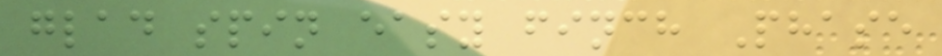glad spin easy finch Phase
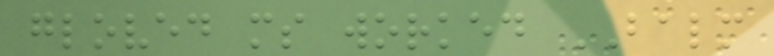gloved ms worked BALM
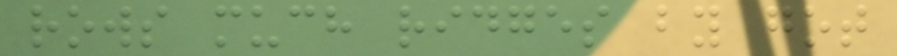rows much ridges by got
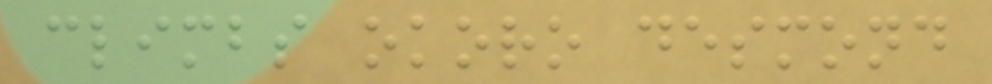climbs okoro desmond
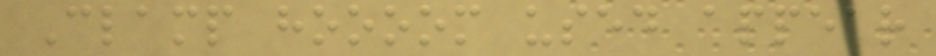Clamp hoooom used appear
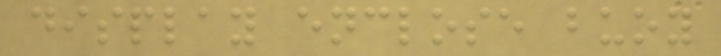display enclose buoy
